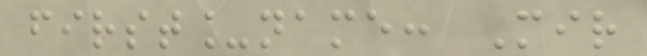first_name: Mir
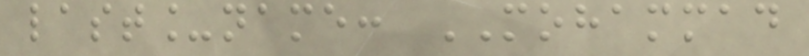last_name: MOHAMMAD
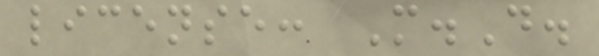license: M.D.
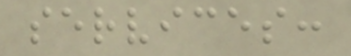services:
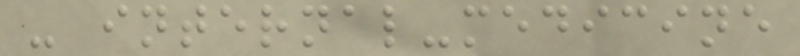- internal-medicine
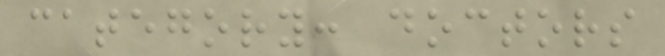category: doctors
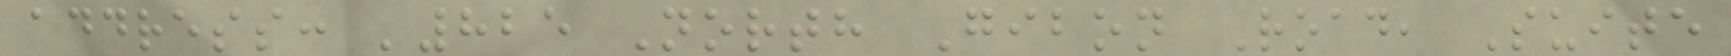address: '825 North Gibon Road, Suite
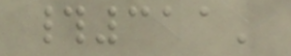#311'
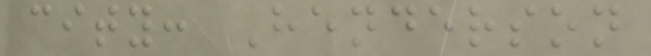city: Henderson
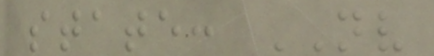state: NV
